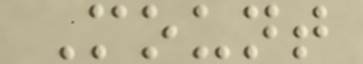Mount
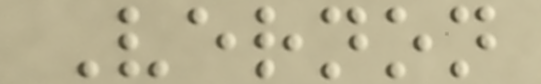Vernon
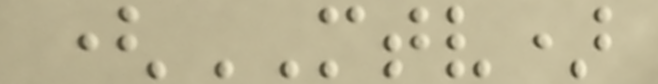(MTV)
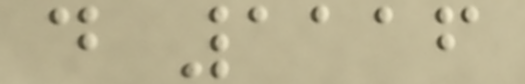d 1116
